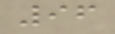96
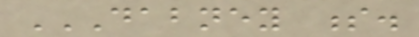DABNEY S.
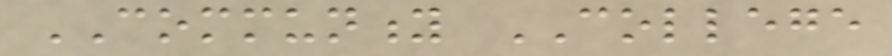COMMUNITY COLLEGE
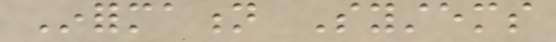Information Systems
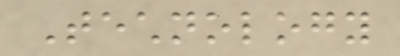Technology
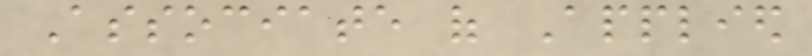Associate of Applied
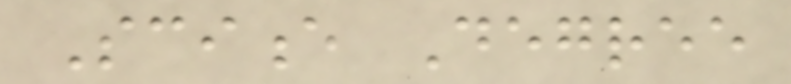Science Degree
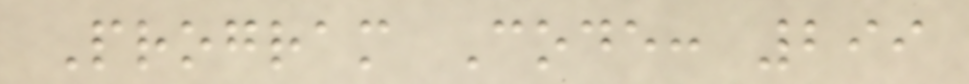Program Code: 299
